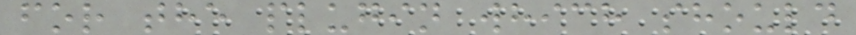for the plugin which should
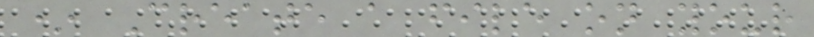* Create a file on your
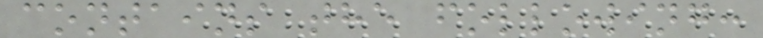contains the following:
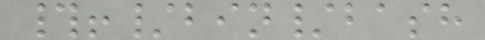#!/bin/bash
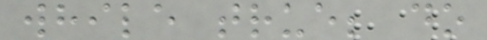while true; do
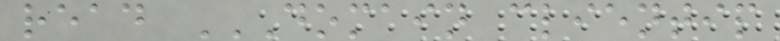read DOMAIN CLIENTIP
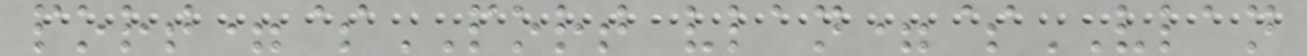port=$PORT vlan=$VLAN
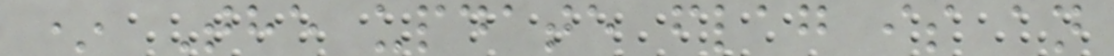* The update flag is an
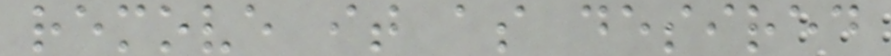remove it as desired
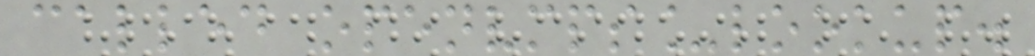called openvmps_lookup.
